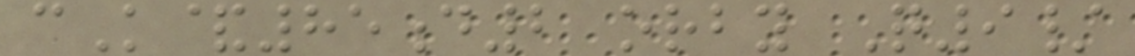cK&85d2 orby Q9/
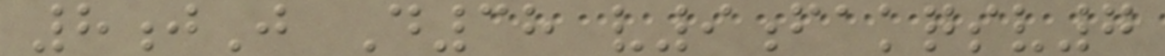8jJ D38 v9fakqsv7
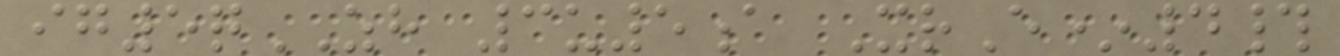ig5qZH 3u5a XrE*4#
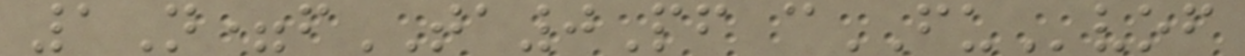1N=fTA0Pf cFUvof
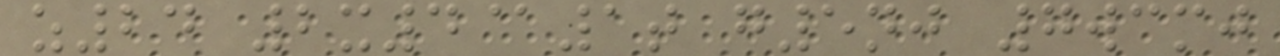z24 2x4@1t g5nj 7wcmj
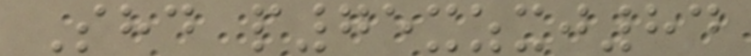Shd p75xzxj84
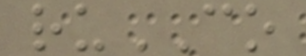ruCO
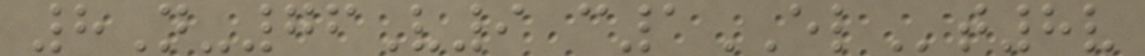8N-76V9 c1ELt8v
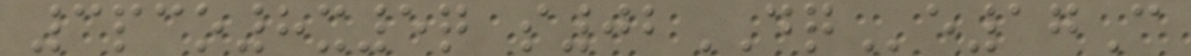3pco8x5q s02DQe17C
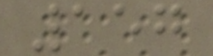157
